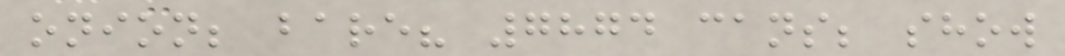onion; bare? 7874 cans; show
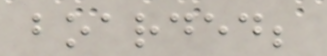boarded;
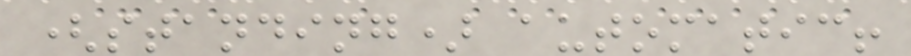(standing) automatic!
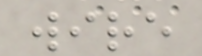wire
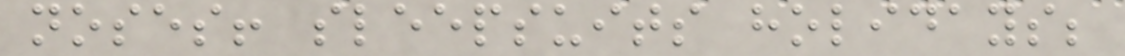noses! sleepsuits holidays;
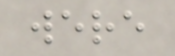were
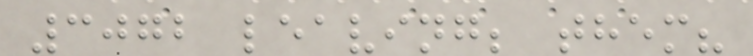3072 leaving; them?
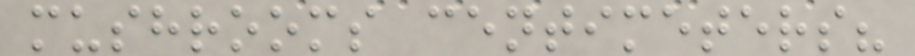mushrooms centimeters?
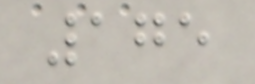175
